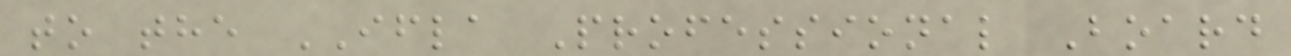to the IFLA Professional Board
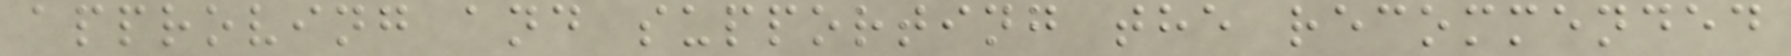approving and supporting the recommended
